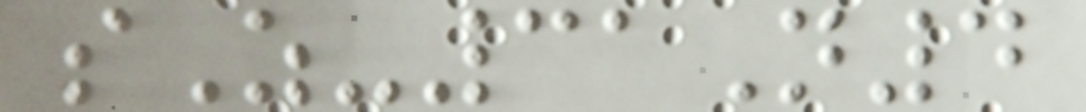sZ-31N4
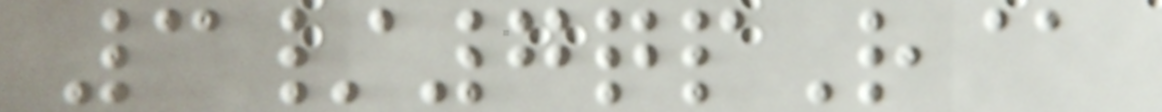3/7qpR@
